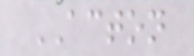ACTON
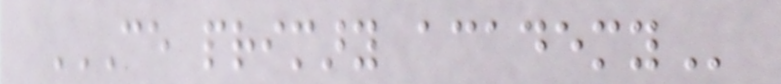CE PRIMARY ACADEMY
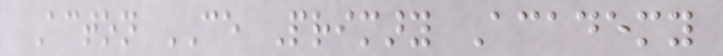Acton CE Primary Academy
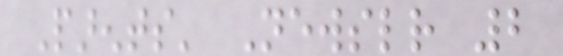Parents' Newsletter 2
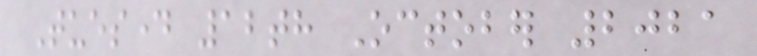Tuesday 12th October 2021
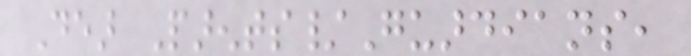Dear Parents/Guardians,
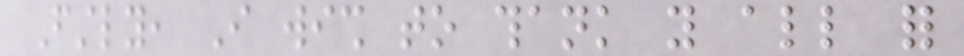Firstly, I wish to thank you all for
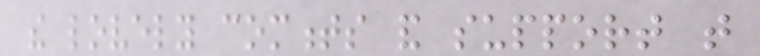the lovely comments and support that
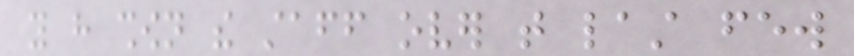you have shown the staff over that last few
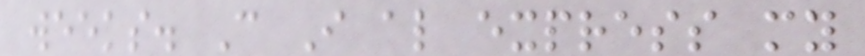weeks. Can I also express my
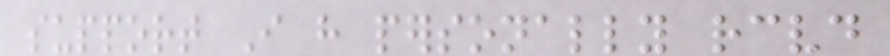support I have personally received
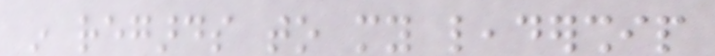in regards to my leadership
